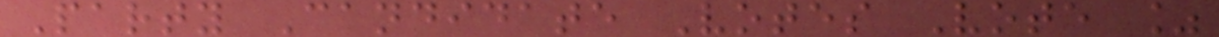Party Candidate Votes Vote %
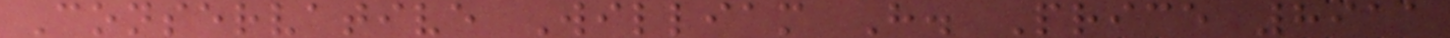Conservative William H. Price 8911
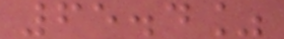65.4%
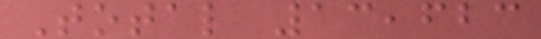Total 13,623
